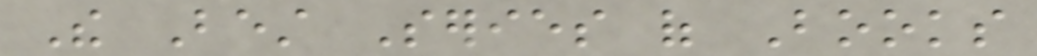The Best Series of Books
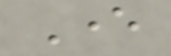Ever
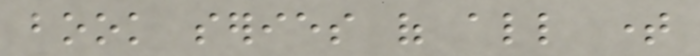book series of all time
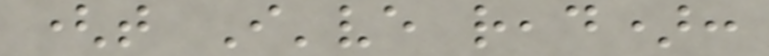(that I've read):
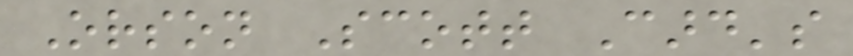Orson Scott Card's
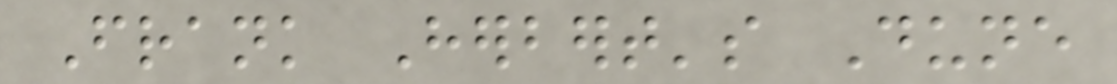Frank Herbert's Dune
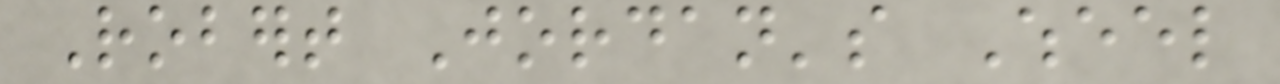Robert Jordan's Wheel
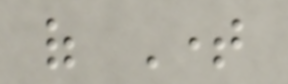of Time
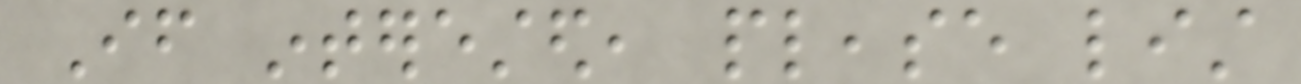If interested, please list
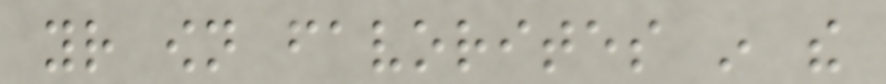your own favorites in the
